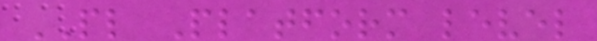PL Platform level
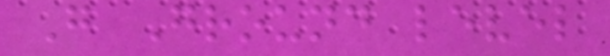G Ground level
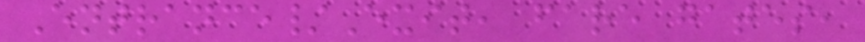Entrance/Exit, fare gates,
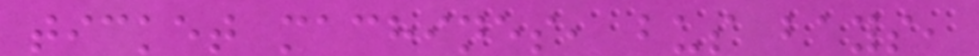ticket machines, bus bays,
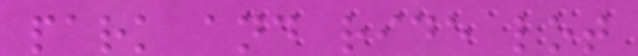park and ride lot
